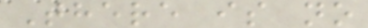There is no
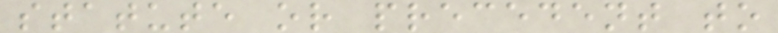statute or precedent to
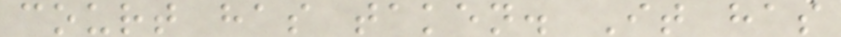court has taken. It has
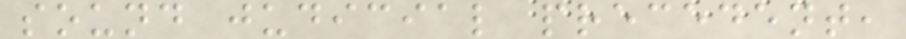sound judicial precedent,
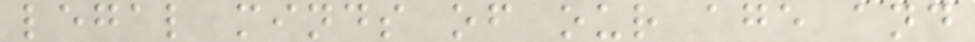legal minds of our age and
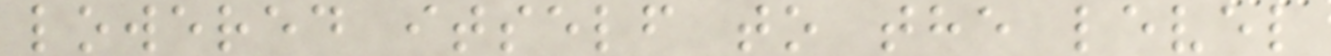lowered itself to the level
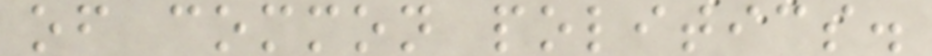of common politics.
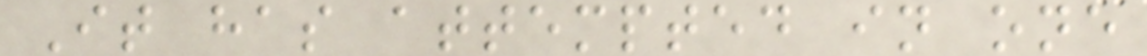It has attempted in one
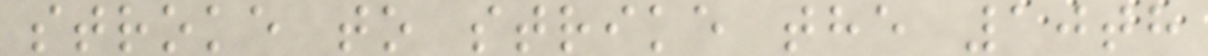stroke to strike the 10th
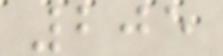205
